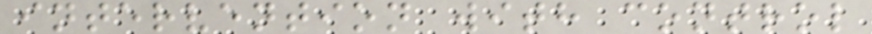intervention with control
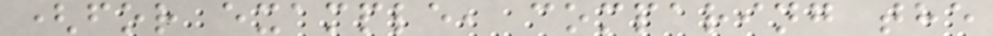(for example, comparing the
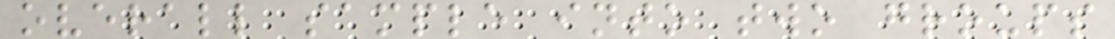overall sample into two groups
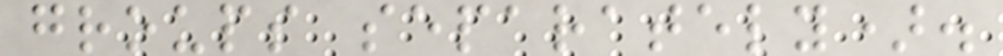groups separately).
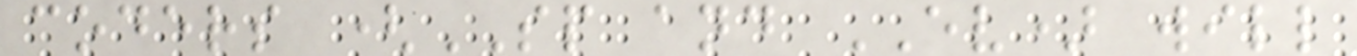coders (SP and EV) will
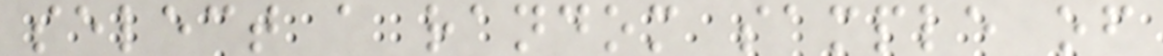select a random sample of
